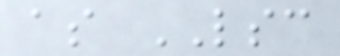as LSC
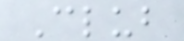Club
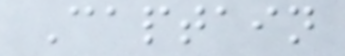Captain
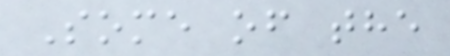Some of the
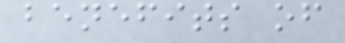benefits of
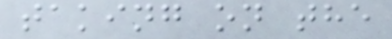taking on the
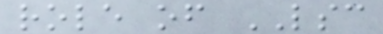role of LSC
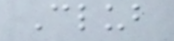Club
